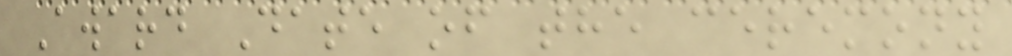Award Date of the ceremony
